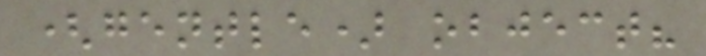(gentle) object?
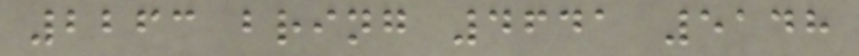2263 bring 4641 5148
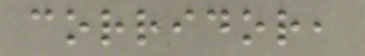corridor,
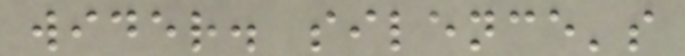wider. silence's
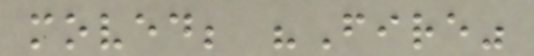moved; "Fire"
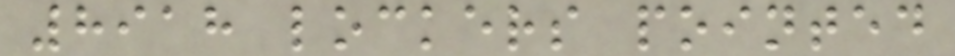8918 lockers pointed
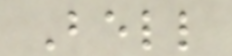Bell
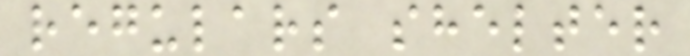regulars shelter
